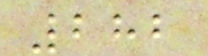282
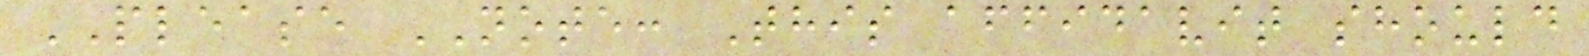PLEASE NOTE: This affidavit should
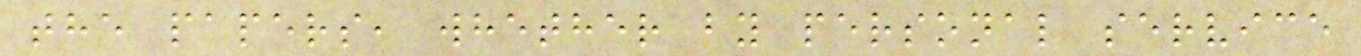the papers, whether by personal service
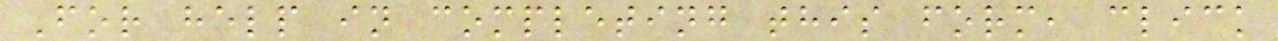For help in completing this form, click
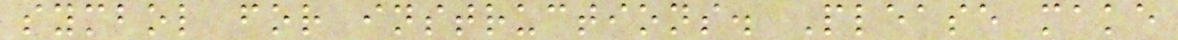symbol for instructions. Please make
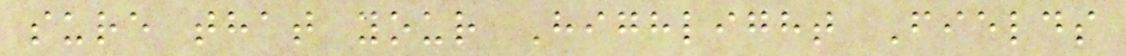sure that your Highlight Fields
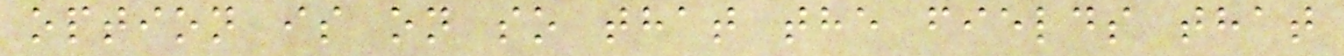option is on so that the fields that
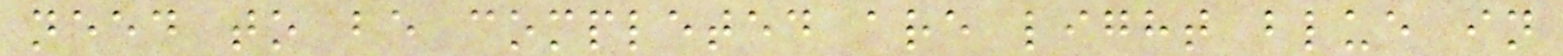need to be completed are light blue in
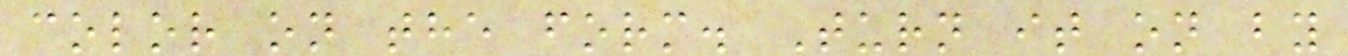color on the form. Turn it on by
